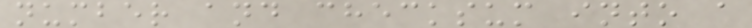number and checksum into a
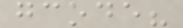gcode?
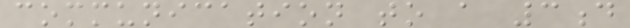communication to a 3d
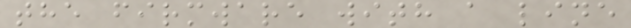the firmware with a line
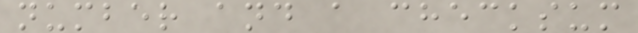number and a checksum
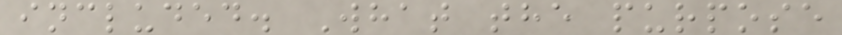included. What the purpose
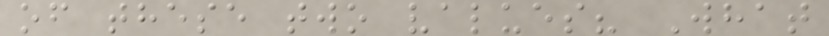of these two values? What
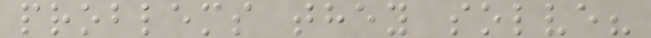problems they solve?
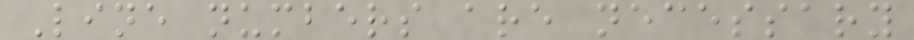Line numbers are necessary
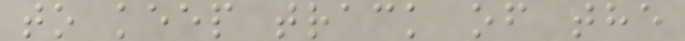to keep track of the
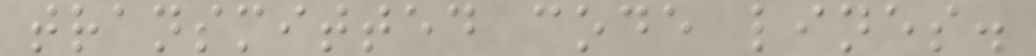transmitted code lines.
